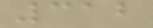312
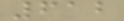612
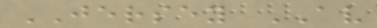JERSEY AV
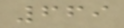669
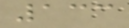133
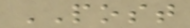POST
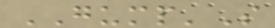GUMP'S
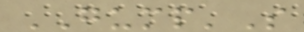GUMP'S
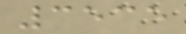3535
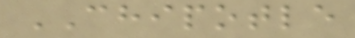CHIPOTLE
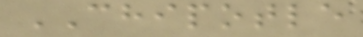CHIPOTLE
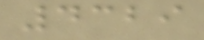4329
